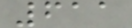611
